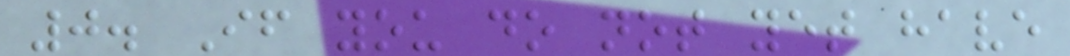0. If you do not yet have
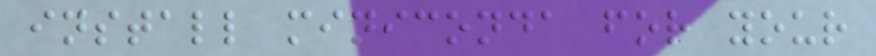install miniconda for your
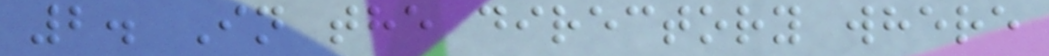2. In the directory where
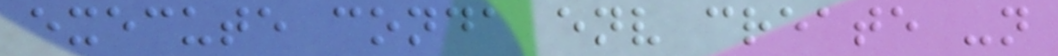execute conda env create -n
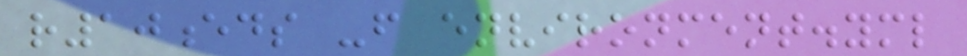r10eds -f environment.yml
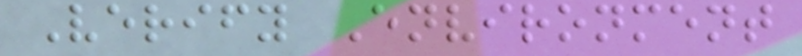Verify Environment
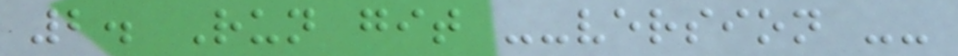2. Run git --version --
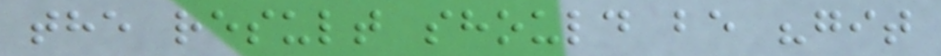the result should be "git
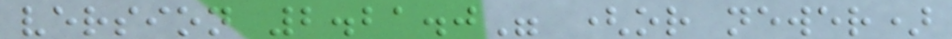version 2.21.0" (or newer)
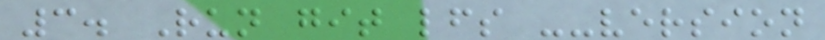3. Run git lfs --version
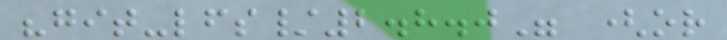"git-lfs/2.8.0" (or
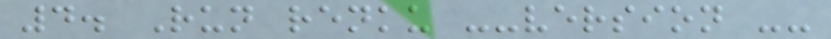4. Run renku --version --
